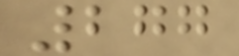277
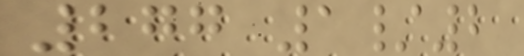277 1/2
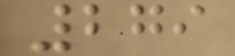279
